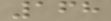168
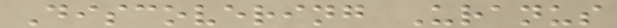Discovering Uranus
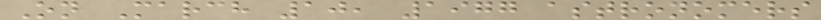On March 10, 1977 astronomers
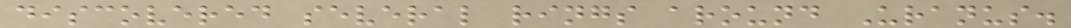discovered several rings around Uranus.
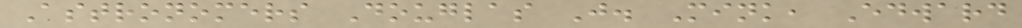Astronomers Douglas J. Mink, Edward
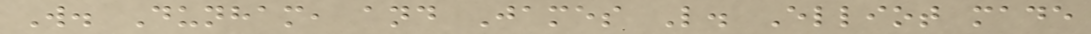W. Dunham, and James L. Elliot made
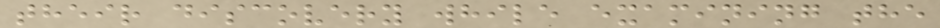their discovery while examining the
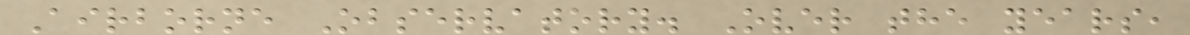Airborne Observatory. Over the years,
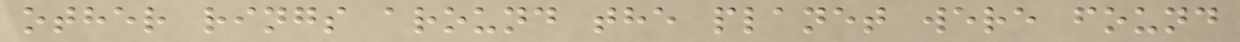other rings around the planet were found
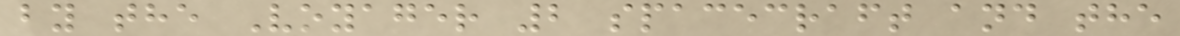by the Voyager 2 spacecraft and the
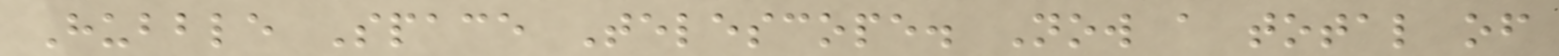Hubble Space Telescope. Now a total of
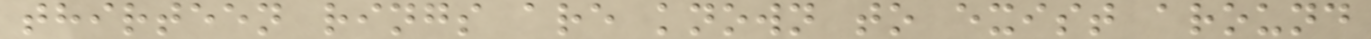thirteen rings are known to exist around
